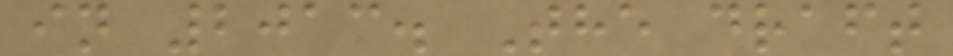in 2013. The draft
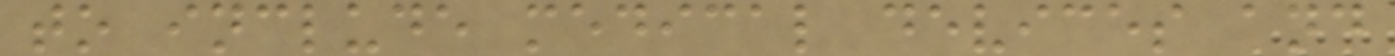to include medical devices and
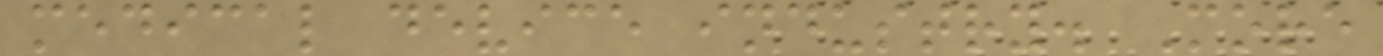medical device industry. More
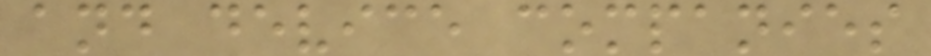and device companies
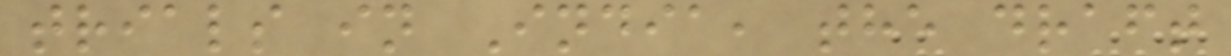trials in India, the draft
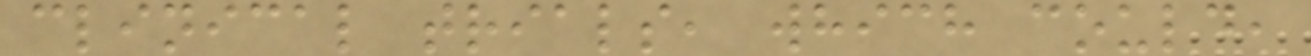clinical trials, which could,
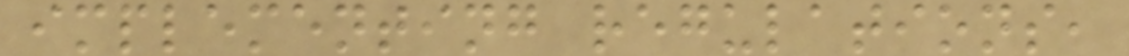implementing regulations,
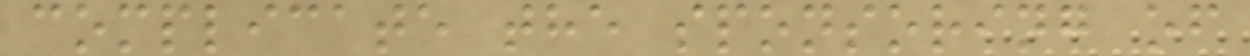complicate the sponsoring of
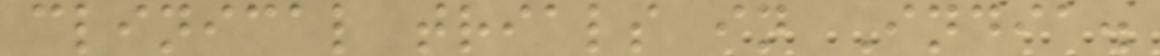clinical trials in India.
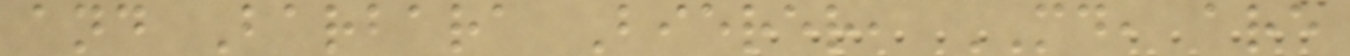and Barbara Bierer, MD, are
